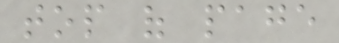top of page
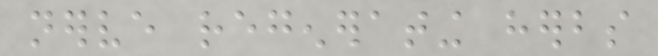nerve regenerating herbs
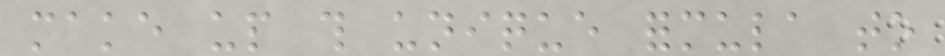make up this unique formula to
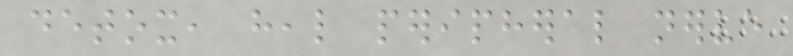detox, heal peripheral nerve
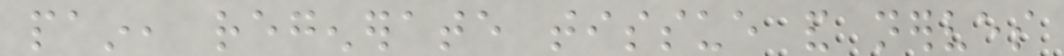pain, regenerate tissue and nerves
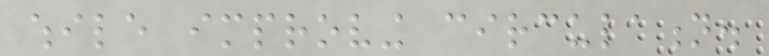while improving circulation.
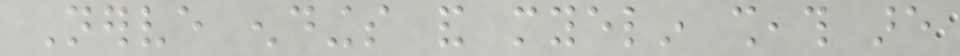Nerve endings and myelin sheath are
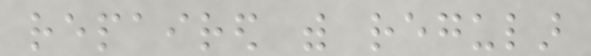repaired with regular
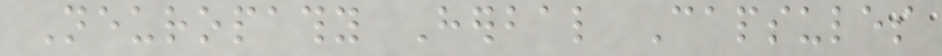Neuropathy Herbal Capsules
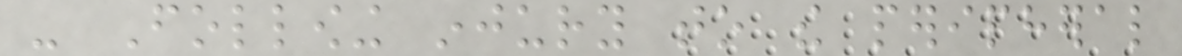- Following injury to the peripheral
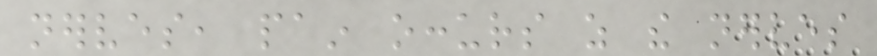nerves, pain occurs as the nerves
